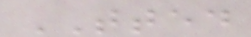TTED
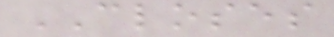CLOSES
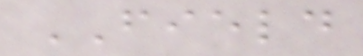FIELD
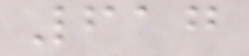617
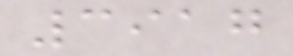3917
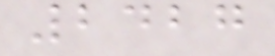2427
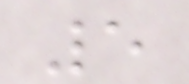5
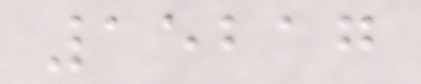15217
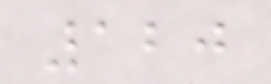120
